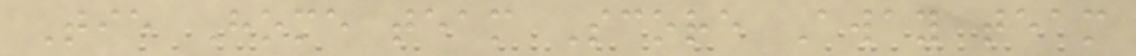Tie Home team Score Away team
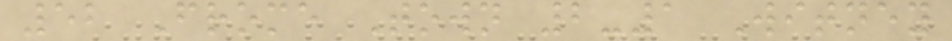52 Frome Town 2-1 Witney
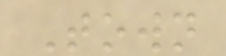Town
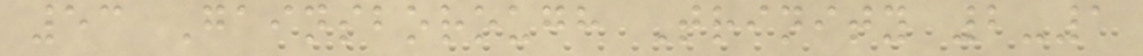53 Gainsborough Trinity 2-1
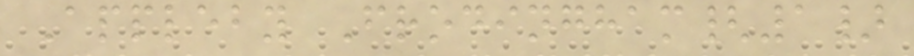Appleby Frodingham{1}
